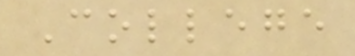College
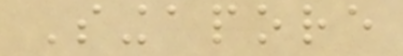Singapore
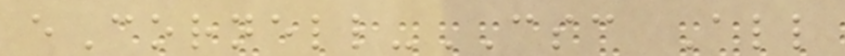eCornell-CSC All
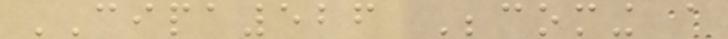CIPA526 Becoming a
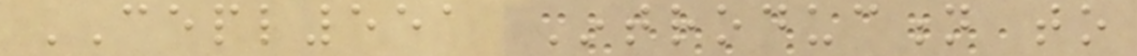CEPL551 Introduction to
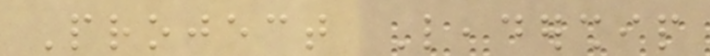Project Leadership
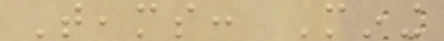Teams: Mining
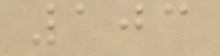103
